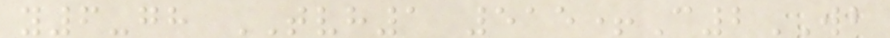y6-gh TVH1 515+C2WB
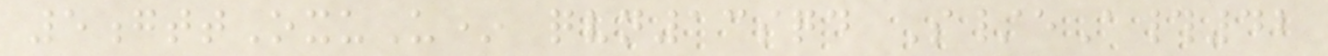5gttOxuU* qvn13sqd S/eA#42
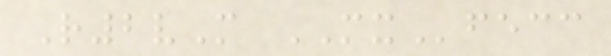R2vM MXfecc
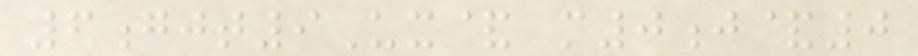6gjt9Ux& m0j&0
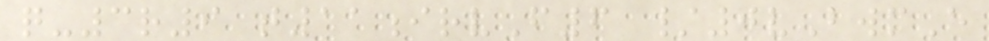q-3r9 t11irvF6 /0vBwmE
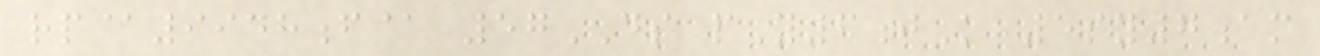rp@9948f@ 57DS pY6jK 5sy7am
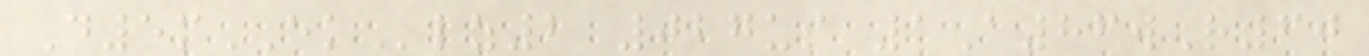D5mEKlz2 027us 1A86wR60
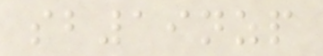sb19nzp
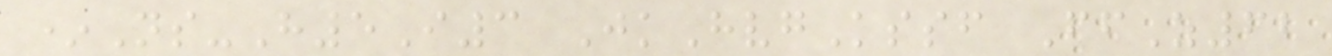*Ns-H5I3 JkHvgKssf FfZ62
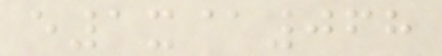e1x@068
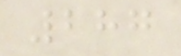287
